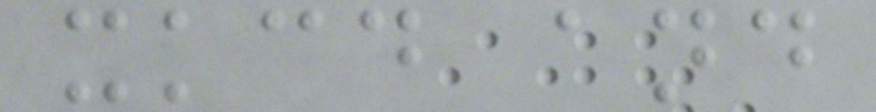xkcd and
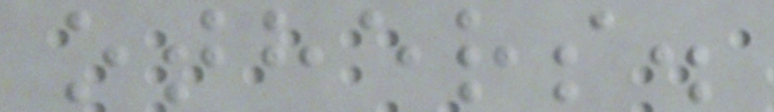others.
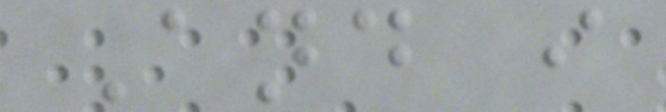And i
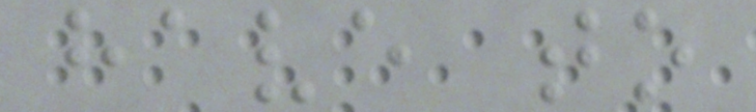have to
